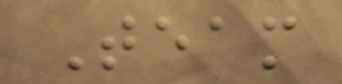Team
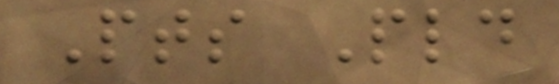Pts Pld
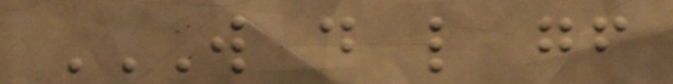W D L GF
